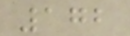172
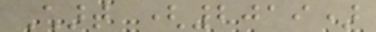Chart (2019)
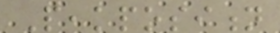Peakposition
